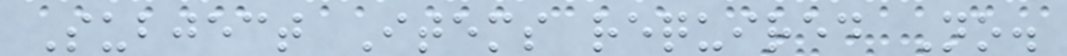Subject Items required No.
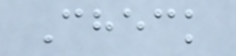Check
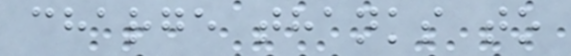charge thanks to
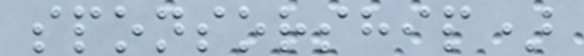sponsorship)
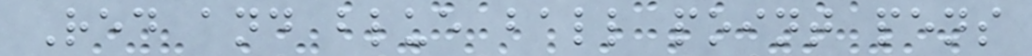Red and blue ball point pens
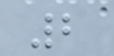2
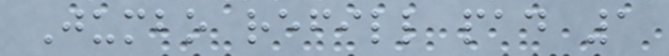Jumbo refill pad 1
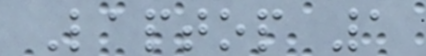Laptop 1
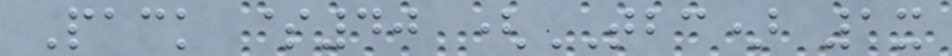Pack $40 (TBC) 1x
